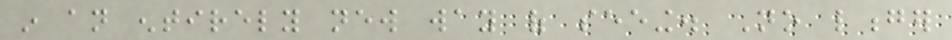in an entirely new way of seeing. No longer
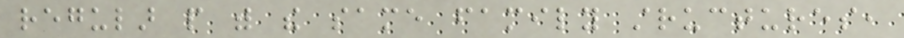regular people with the same family structures,
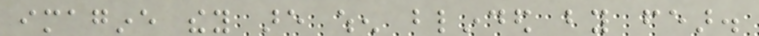imagine they are when blinded by fear.
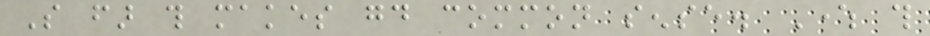So far this makes good common sense. Where this
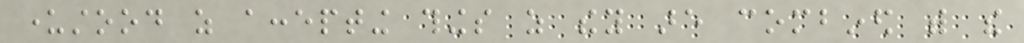understood as accepting things as they are combined with the
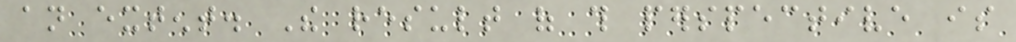an extent. The result of this perspective is
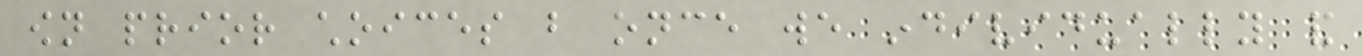own prior choices but once we individually and
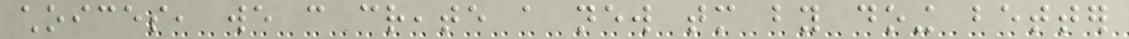choices, we can create a new tomorrow by doing better
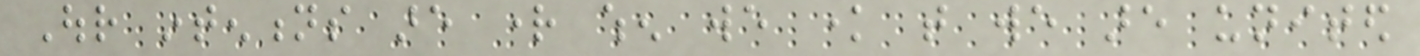Our intentions are right when we know that we are united
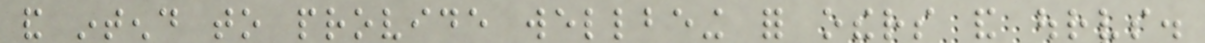and intend to provide wellbeing for others and ourselves.
